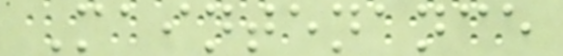Maintenance
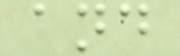and
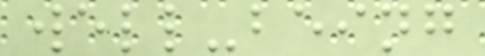well-being
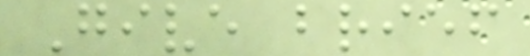Give brief
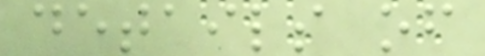details of
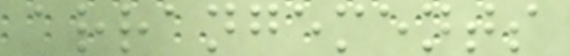arrangements
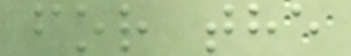for the
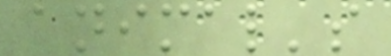animal's
